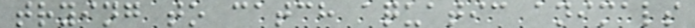trying to catch aquatic animals
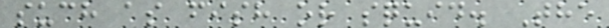such as fish or squid. The
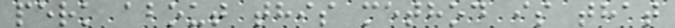perk about this method is that
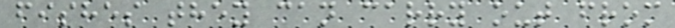fishes they can carry out from
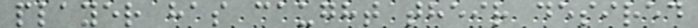player has caught their desired
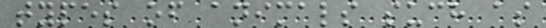types of animals such as
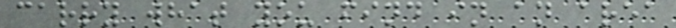carry what you find in an area
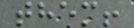them!
